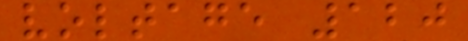voltage 120
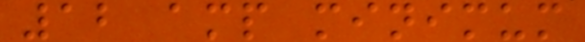12 amp minimum
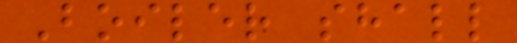Boiler shall
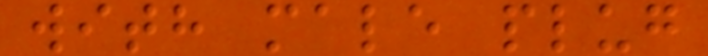with male plug
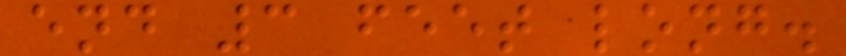end 3 feet long.
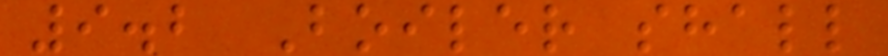9.2 Boiler shall
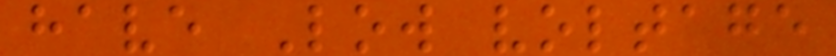have Low voltage
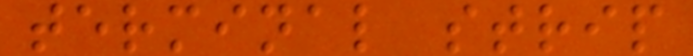terminal strip
